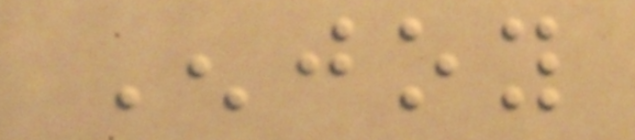Enjoy
